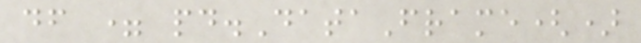df = pd.DataFrame()
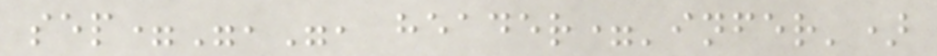sep=",", header='infer')
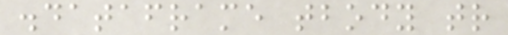.dataframe tbody tr
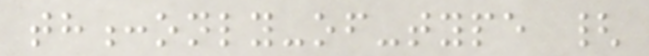th:only-of-type {
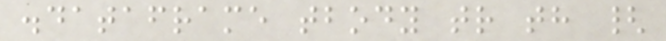.dataframe tbody tr th {
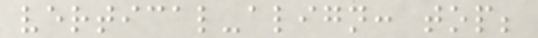vertical-align: top;
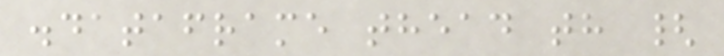.dataframe thead th {
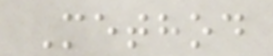Method
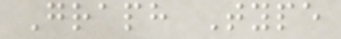Graph Type
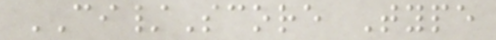CI/Score Type
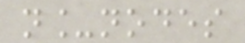n_nodes
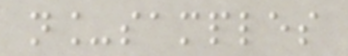n_samples
